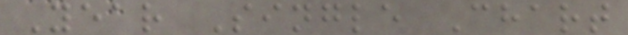Year Single Chart
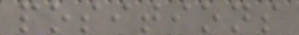positions
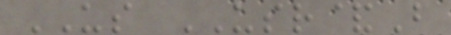US USR&B
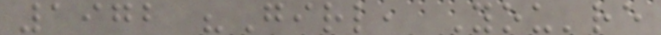1972 "Girl, You're
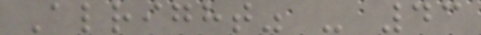Alright" - 43
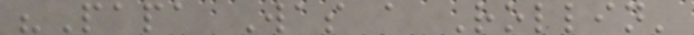"Papa Was a Rollin'
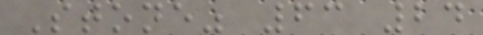Stone" 63 24
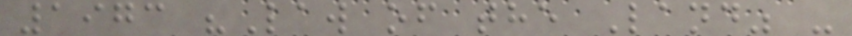1973 "Law of the Land" -
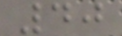40
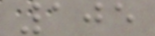105
